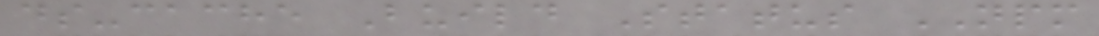ds-cache Build Status NPM
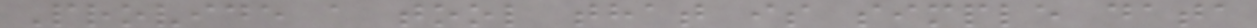Provide a tool that is simple data
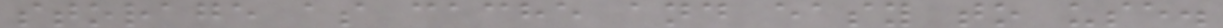storage as cache and easy to use.
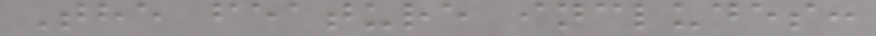The feature includes:
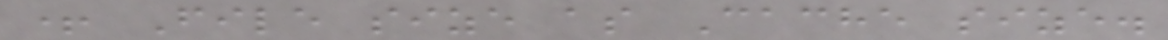+ File size as Cache size.
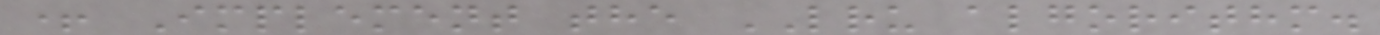+ Implement the LRU algorithm.
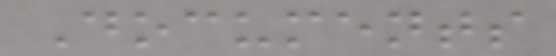Documents
